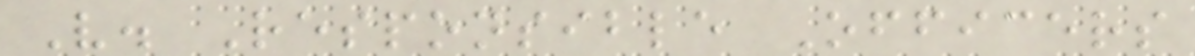V. Responsible Officers
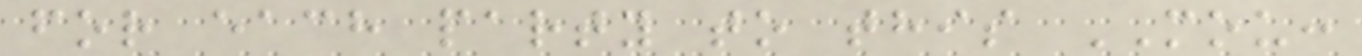for each party to this MOU:
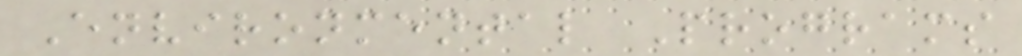Environmental Programs
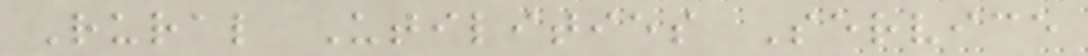Rural Utilities Service
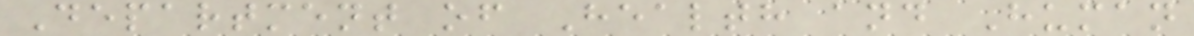Department of Health and Human
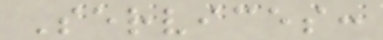Services:
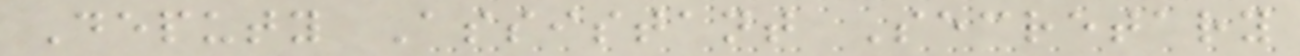Deputy Assistant Secretary
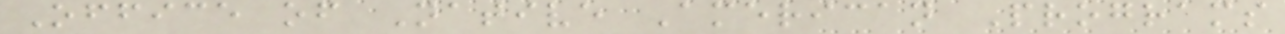Office of Native American Programs
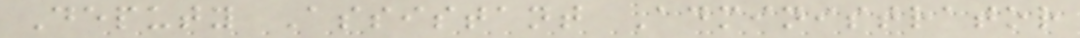Deputy Assistant Administrator
